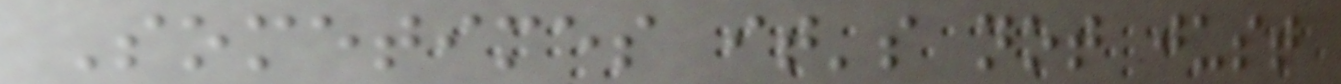Sometimes it's not just
